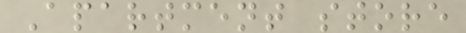Apartment store
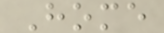Home
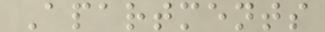Apartments
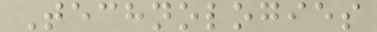Technologies
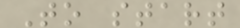To start
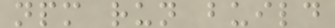npm run build
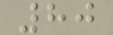80
